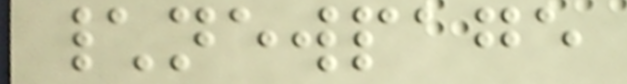\newpage
